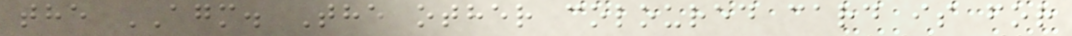the AGM. The other coloured card is for
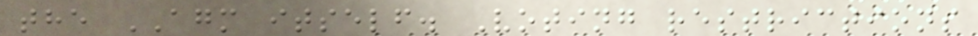the AGM itself. Voting restrictions
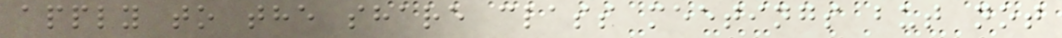apply to the share class meetings but not
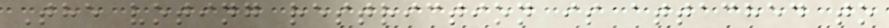The voting restriction is attached to
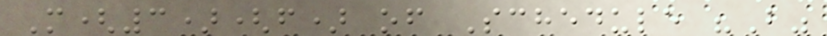M(3)(f) of Schedule "B"
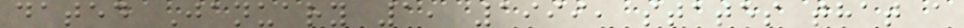dated January 1, 1999, states that a
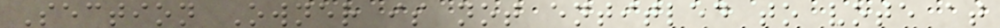Section Owner is not entitled to vote at
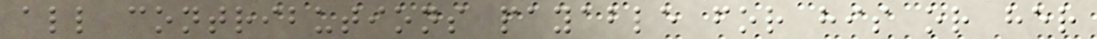all contributions payable for his or her
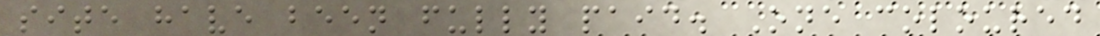site have been fully paid. One coloured
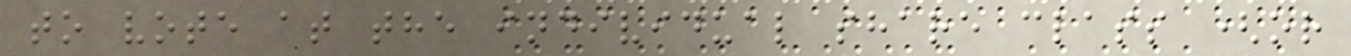to vote at the individual share class (or
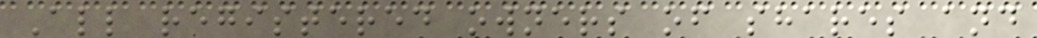All registered owners of shares and
